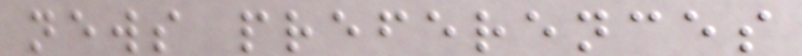news preferences
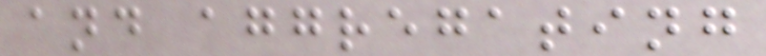and aggregating
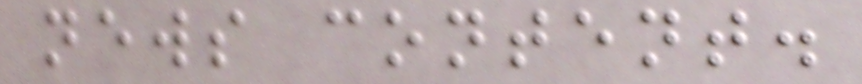news content.
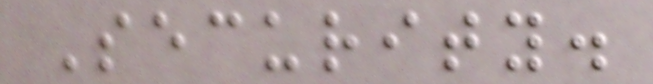Security.
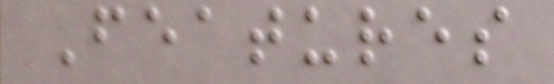Features
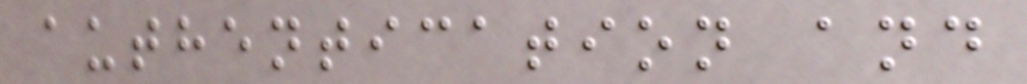authentication and
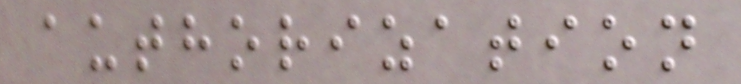authorization
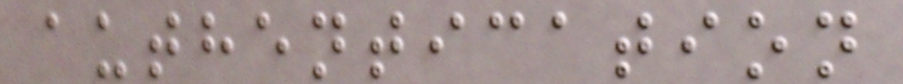authentication
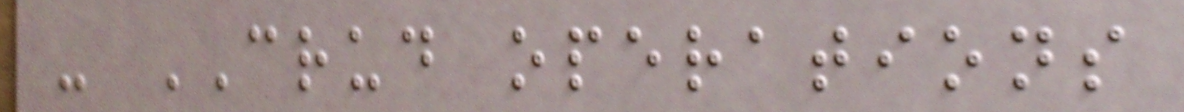- CRUD operations
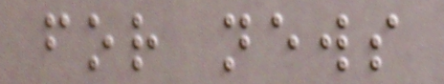for news
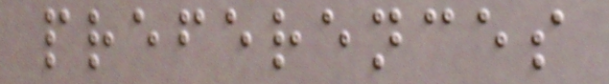preferences
